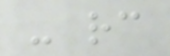- rc
